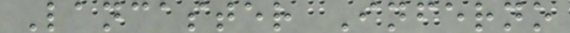Lancaster Inferno
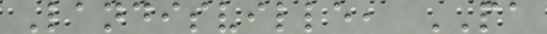Landisville, PA
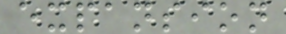expansion
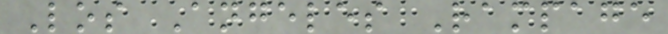Los Angeles Rampage
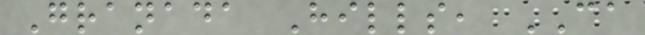Granada Hills, CA
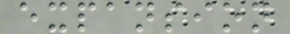expansion
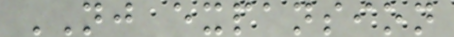NJ expansion
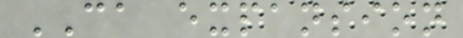CA expansion
